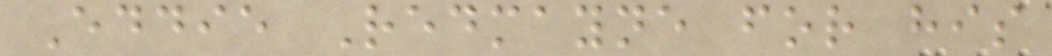Eddie Redmayne for his
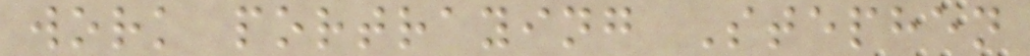work portraying Stephen
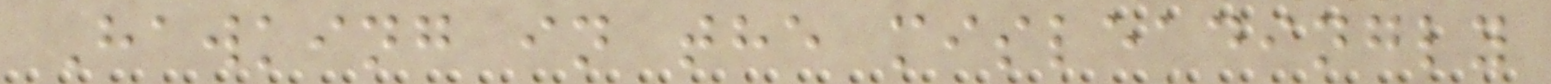Hawking in the misleadingly
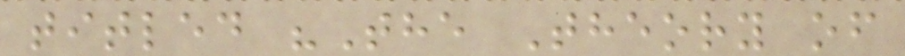titled "The Theory of
